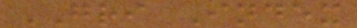GRI Index
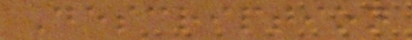Description
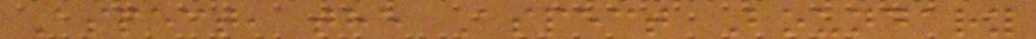Aspect, the Aspect Boundary
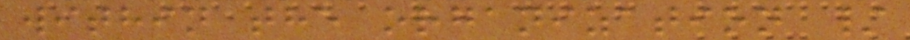within the organization /
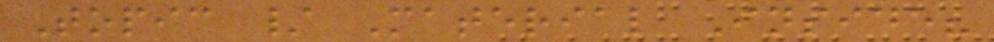Topic / Material Inside?
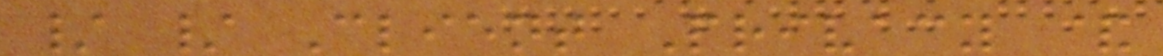/ / Client Privacy &
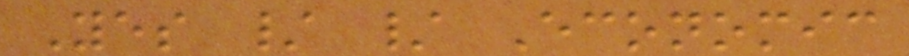Yes / / Economic
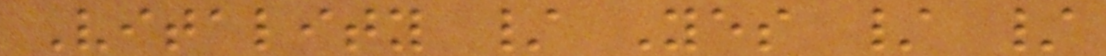Vitality / Yes / /
